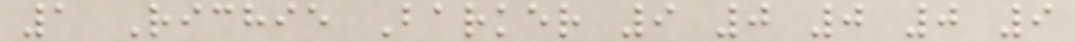1 Richie Barker 9 0 0 0 9
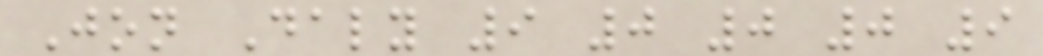Jon Daly 9 0 0 0 9
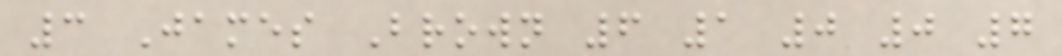3 James Brown 6 1 0 0 7
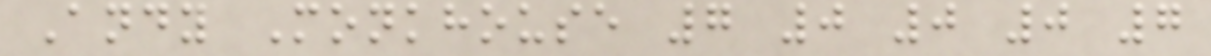Andy Monkhouse 7 0 0 0 7
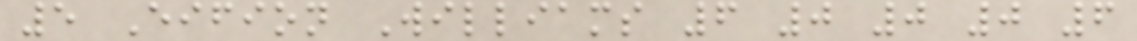5 Eifion Williams 6 0 0 0 6
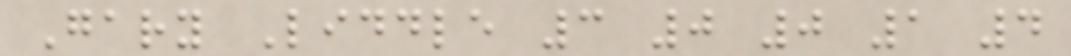Gary Liddle 3 0 0 1 4
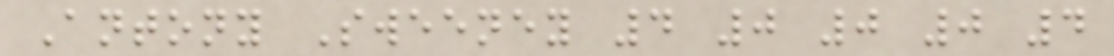Antony Sweeney 4 0 0 0 4
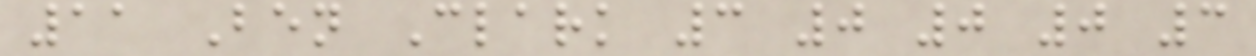11 Ben Clark 3 0 0 0 3
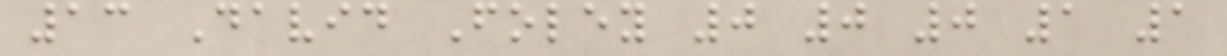13 David Foley 0 0 0 1 1
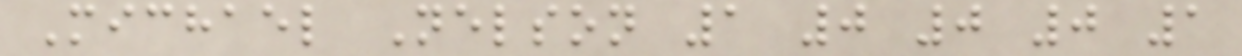Michael Nelson 1 0 0 0 1
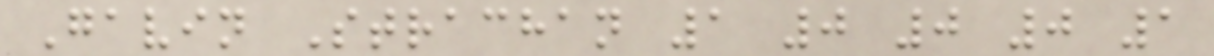Gavin Strachan 1 0 0 0 1
